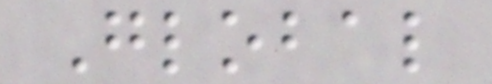Global
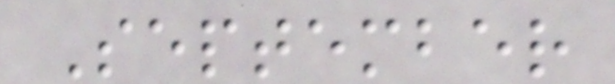September
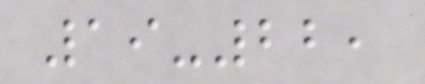19-22,
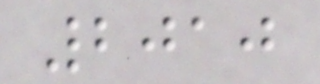2010
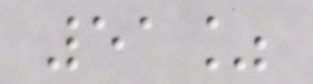51%
